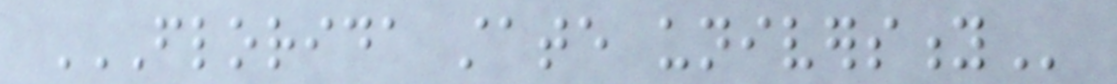FLORIDA STATE UNIVERSITY
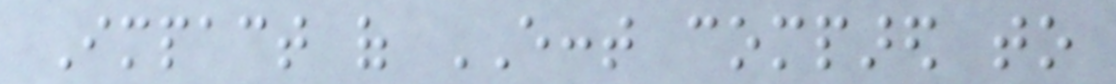Impact of ECCT compared to
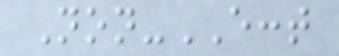Non-ECCT
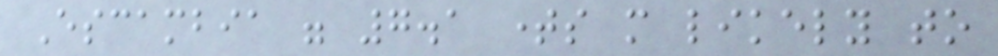Escambia were 7.1 times more likely to
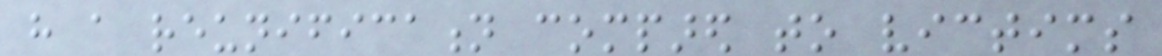have a reunification compared to victims
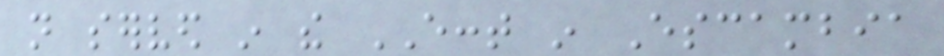not served in the ECCT in Escambia
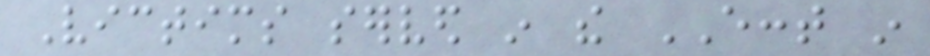Victims served in the ECCT in
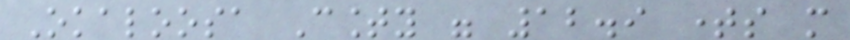Okaloosa County were 12.9 times more
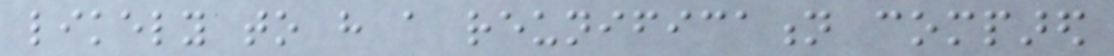likely to have a reunification compared
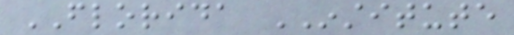FLORIDA INSTITUTE
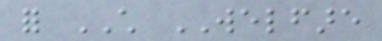for CHILD WELFARE
